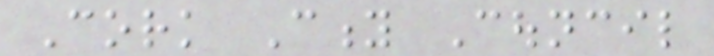Cork City Council
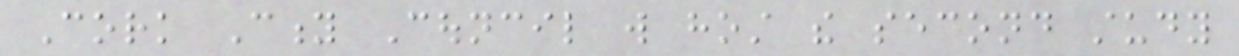Cork City Council will host the second study
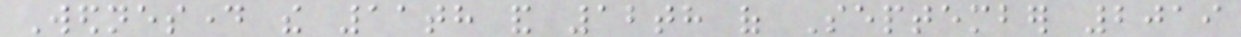Wednesday the 11th and 12th of September 2019
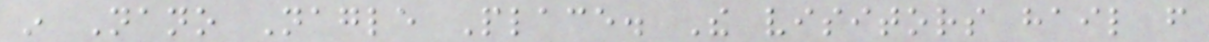in Nano Nagle Place. The visitors hail from
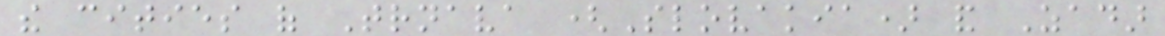the cities of Trnava (Slovakia) and Zadar
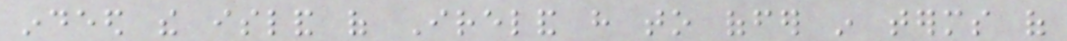indeed the island of Ireland have to offer in terms of
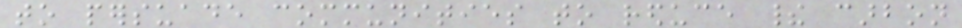to persuade communities to reduce their carbon
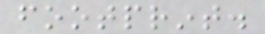footprint.
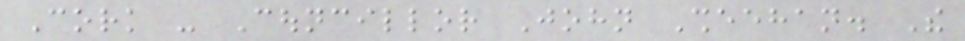Cork - Councillor John Sheehan. The
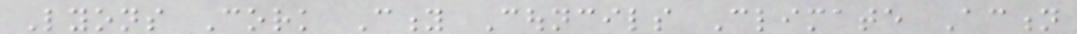Lyons Cork City Councils Climate Action
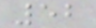52
